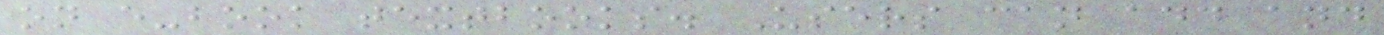on e-book textbooks. Users can add and
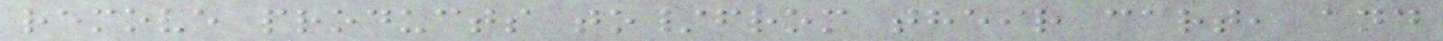remove products to/from their cart, and
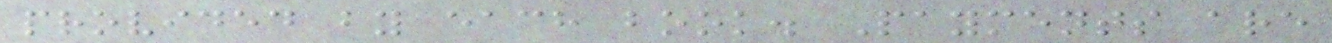provided by each book. Payments are
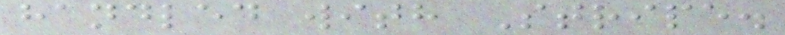handled with Stripe.
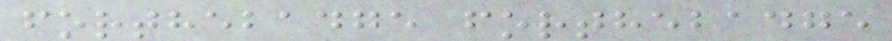forthebadge forthebadge
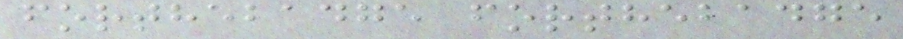forthebadge forthebadge
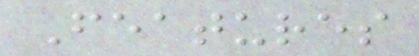Features
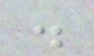.
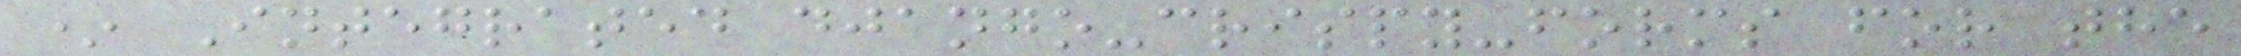* Integrated django-crispy-forms for the
